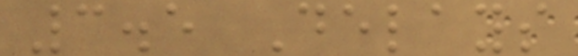3.5 Delays
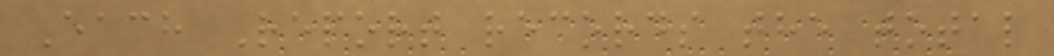Each Report records the total
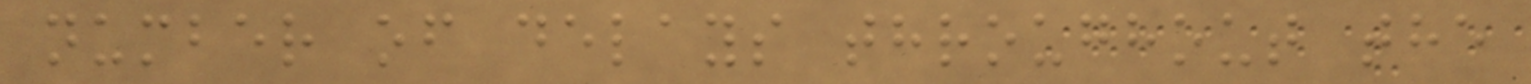number of delays throughout the
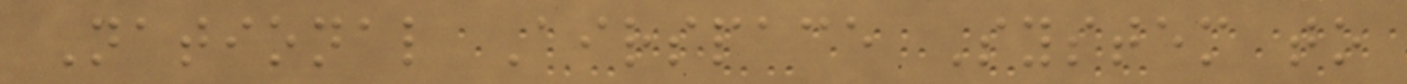National Airspace System to
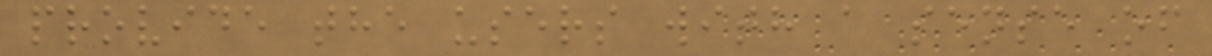provide the users with a sense of
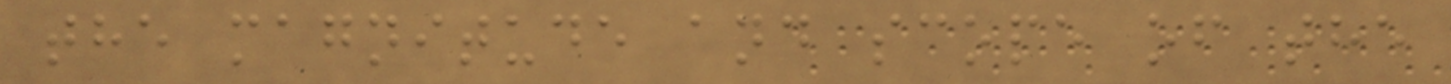the magnitude and scope of the
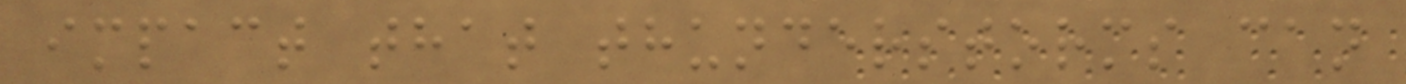impact that thunderstorms can
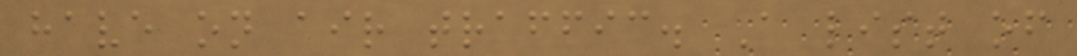have on air traffic. A list of
